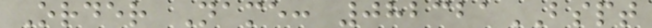Order Name: 082321BSPT
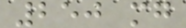250 mg
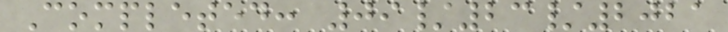Completed: 09/23/2021
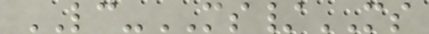LC-MS/MS
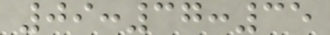09:37:35
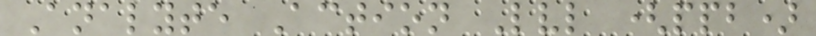Analyte Action Lvl (ppb)
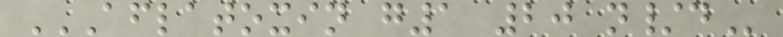AFLATOXIN G1 20 N/D
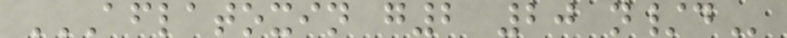AFLATOXIN G2 20 N/D
